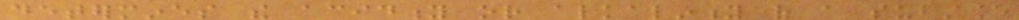determines the acidity or alkalinity of a substance
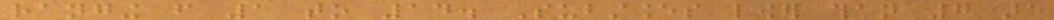ranging from 1 to 14. Substances lower than 7 are
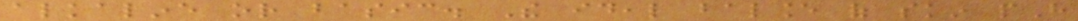alkaline or basic. The ideal balance of skin pH
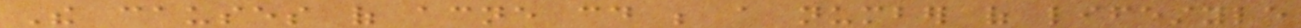The causes of acne could be a number of lifestyle
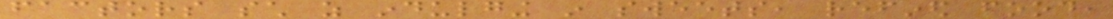factors such as indulging in sweets, refined food,
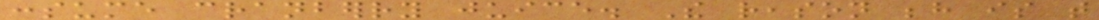consume cranberry juice. The reason behind is that
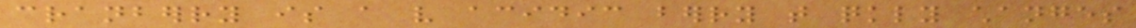cranberry is a very acidic berry that quickly changes
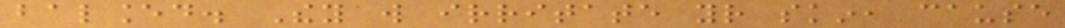balanced. They will irritate your skin, cause
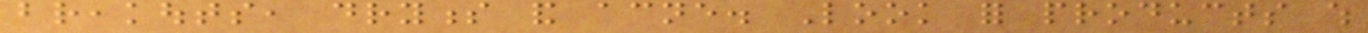breakouts, dryness and acne. Look for products which
